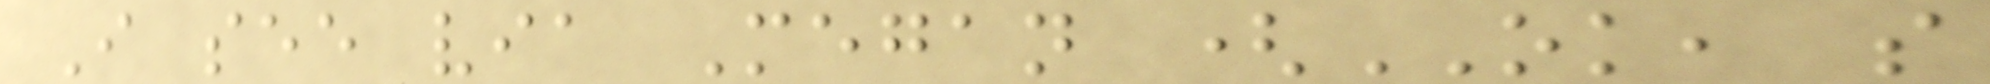I see via Megan (OK, so
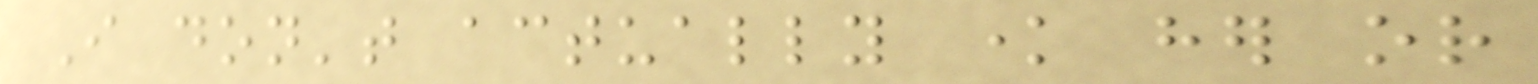I don't actually know her or
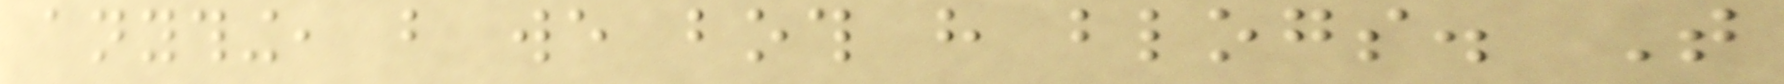anything, but we both have blogs. That
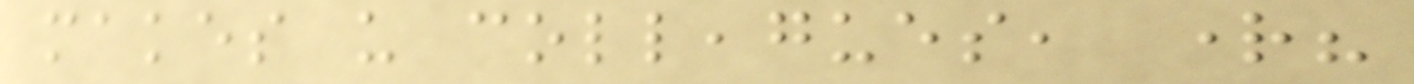makes us colleagues, right?
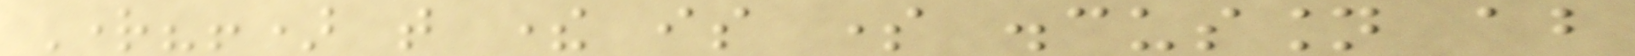Right?!) that there is some discussion about
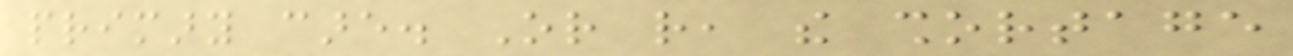primary care. Or rather, the shortage
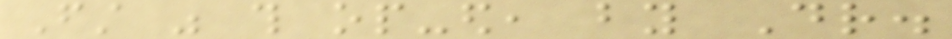First was this op-ed, by Dr.
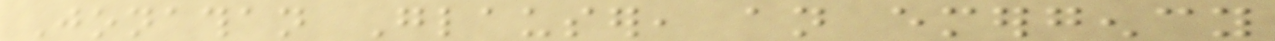Jonathan Glauser, an emergency
